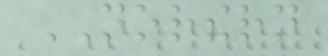NORTHERN
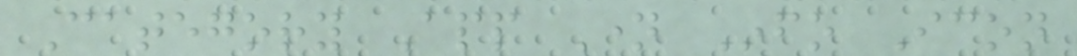Category App Name Info Icon
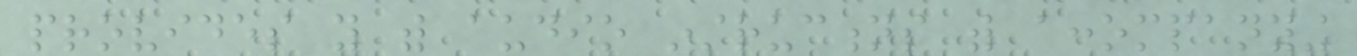provides you with audio instructions with accompanying
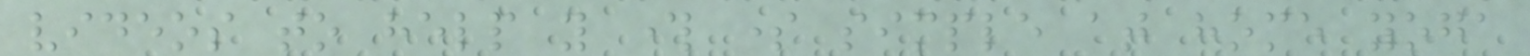videos to help you through some simple at home yoga
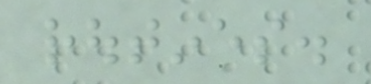routines.
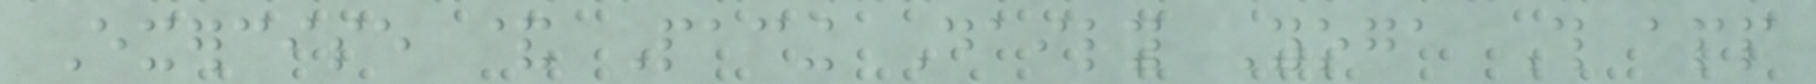Exercise & Pacing Daily Yoga This app
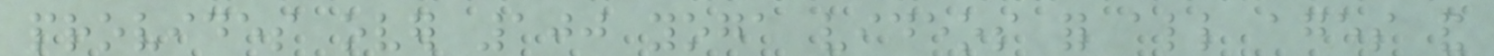provides over 100 yoga videos for all ages and
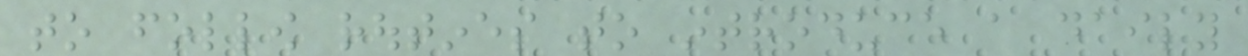to follow routines to introduce a daily
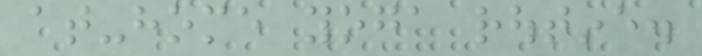at-home yoga routine.
